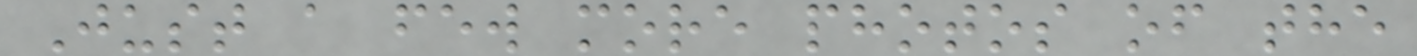Just a few more photos of the
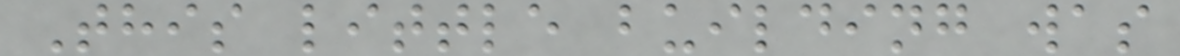This little building was
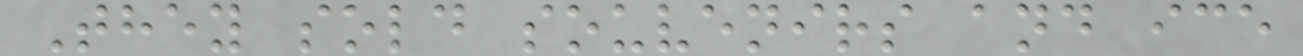They sold souvenirs and ice
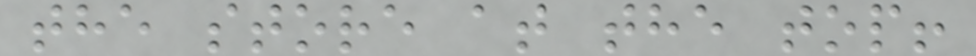the store at the top!
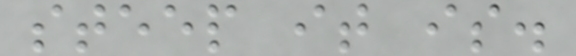steep it is.
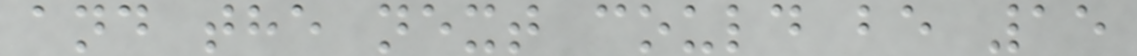and the next could be 15
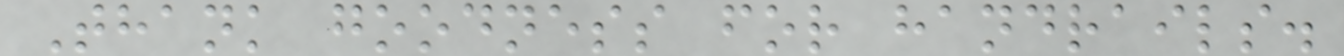Thank goodness for handrails.
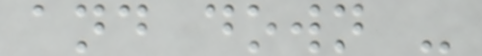and down -
